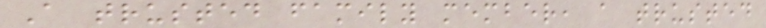A trusted family member, a trusted
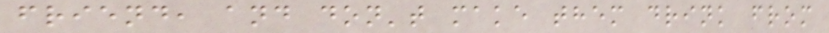friend, and don't make them drink from
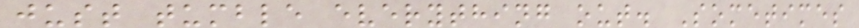just tumble everything out. Sometimes
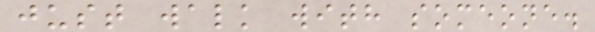just walk with someone.
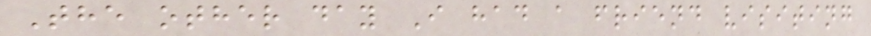The other day I had a friend visiting
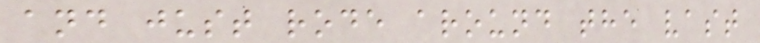and just rode around the vast
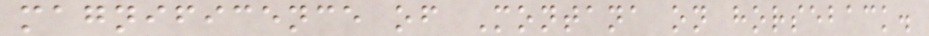magnificence of Montana on horseback.
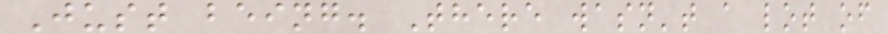Just being. There wasn't a lot of
